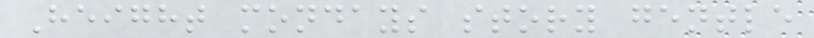Height mondays story gentle
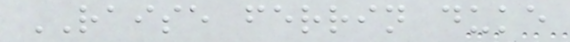RAISE ferrin duke
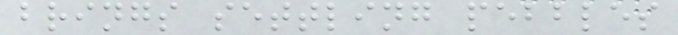brings settling pebbles
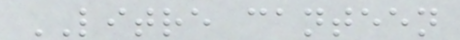LITRE canteen
